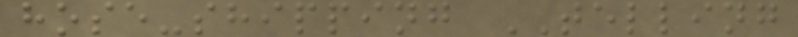hose-shipping TELLING
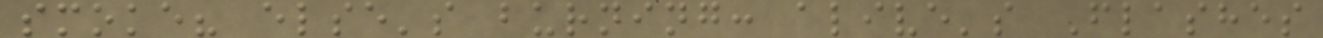smoke? else's burning: alive's Flashes
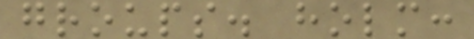groups. holm:
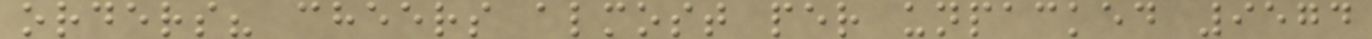orders? cheers almost per unpacked 9574
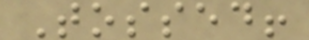Tossed!
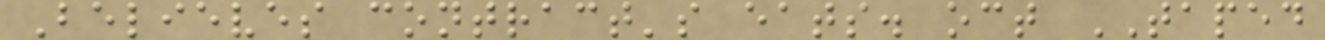Believes contract's eats. oct TAPED
